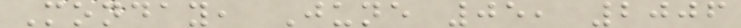Monday, June 05, 2006
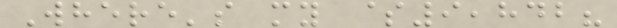Where's my $9,842?
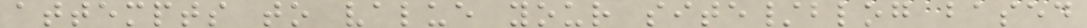attempts to value your site/blog based
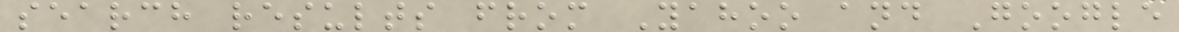search results from Yahoo and Google
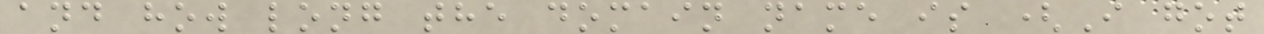and how long the domain name is (I got
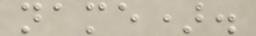name).
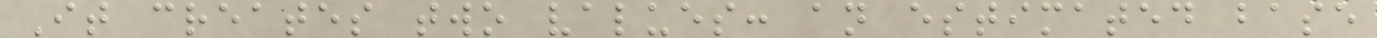It creates two values: an estimated base
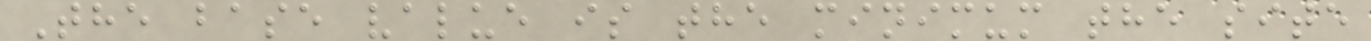The base value is the minimum the site
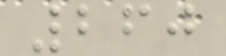260
